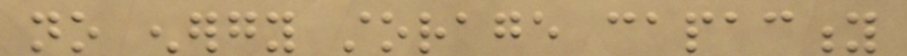no energy storage capacity
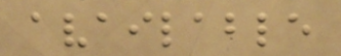available
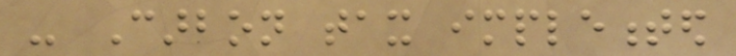- Carbon tax implemented
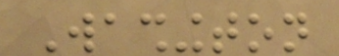Washington
